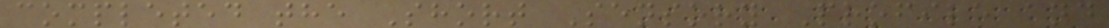completed the Short Sensory Profile and
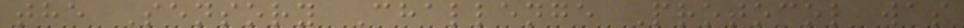the Sensory Challenge Protocol was
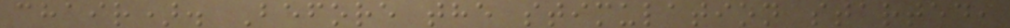chair). Before the stimulation started,
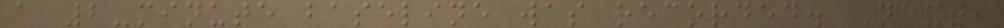a 2-minute baseline was recorded. Next,
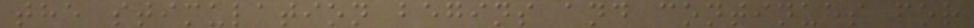the stimulation begins and continues for
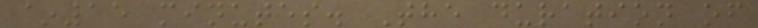~15 minutes. The duration of
